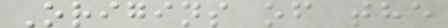Origins of the
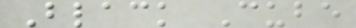Black Cube
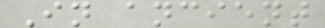In ancient
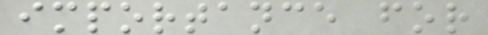importance for
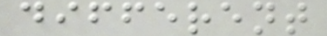different
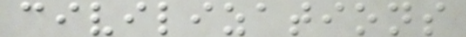civilizations
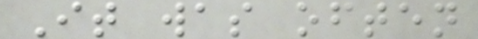It was often
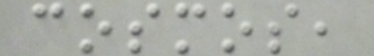cosmos,
